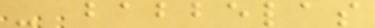- babbelas
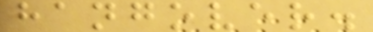hangover.
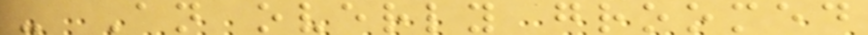- An overly groomed
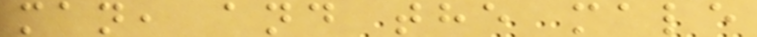man, and the male
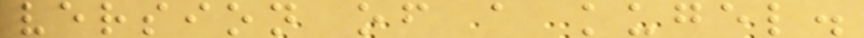version of a kugel.
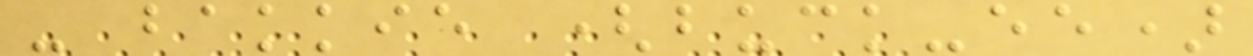- bakkie (buck-ee)
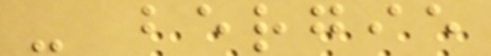- bergie
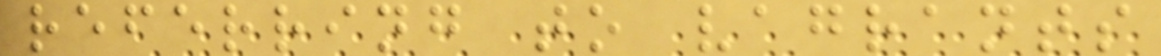referring to vagrants
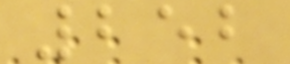252
